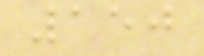150
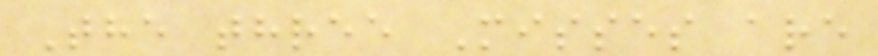The three Misses are
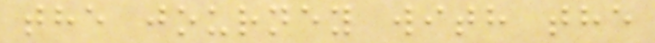the journey with the
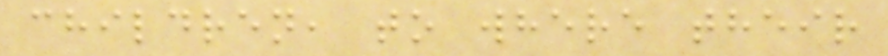children, to where their
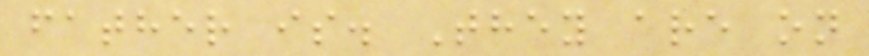father is. They are on
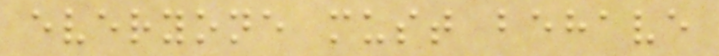everyone must behave
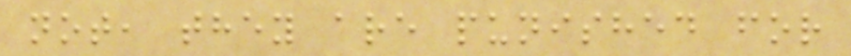not, they are punished for
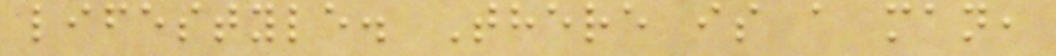lifestyle. There is a man,
